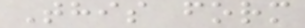This form
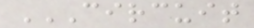CIRCUIT
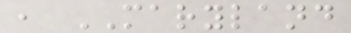, MARYLAND
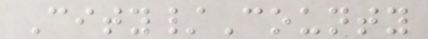City/County
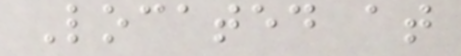Located at
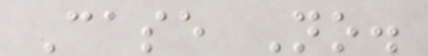Case No.
